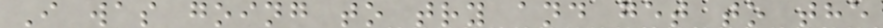I was going to try and get to the
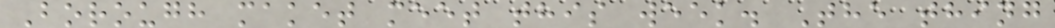Borough maket meet this week. The thing
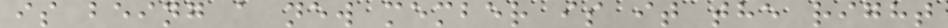is being a new member is it the right
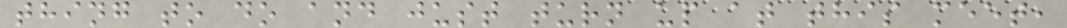thing to do and just turn up at this meet,
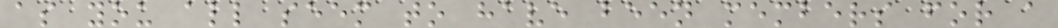as you all seem to have been members for a
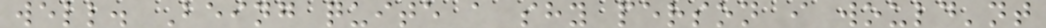well. Being quite a shy person i would'nt
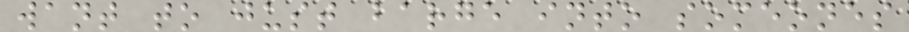want to just barge into someones
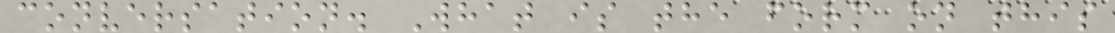conversation. What is the form on this
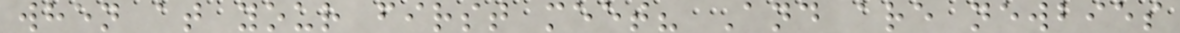when at your first meet? And are newbies
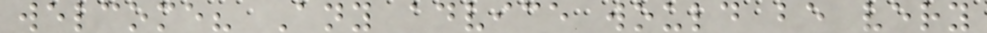welcome? Any advice would be very
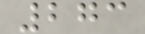273
